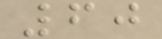60
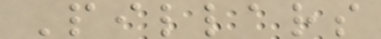Pillars
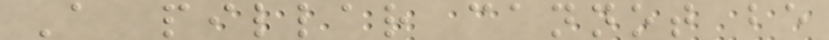A pillar cannot be
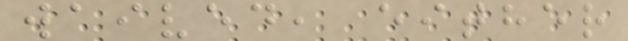waived, either
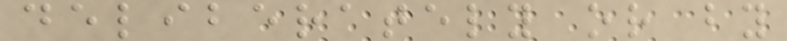deliberately or by
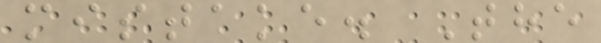mistake. The
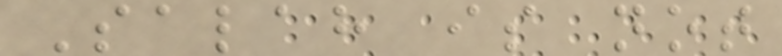Salah is not
